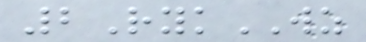2RykWZ
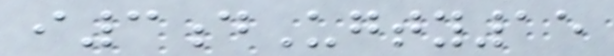i3dUgty15
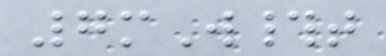7mW#t
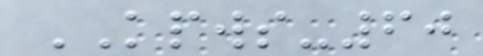KPWS-60
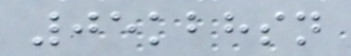05kbhsn
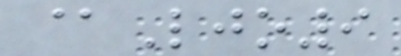@Ljo9
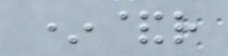*&r
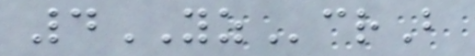4YZcrB
